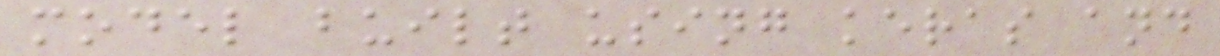model built using keras and
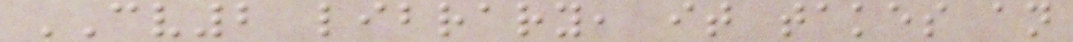CV2 library, it takes an
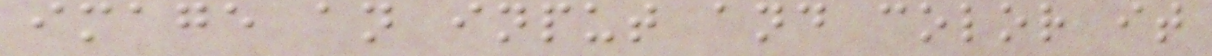image an input and color it
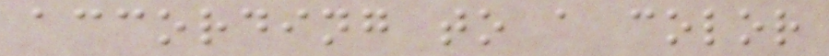according to a color
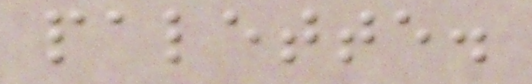palette.
